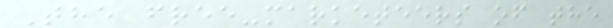The free-marketeers of the
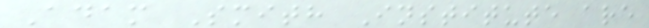Adam Smith Institute are
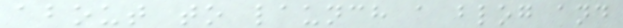about to launch a blog and
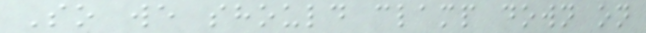So we should clamp down on
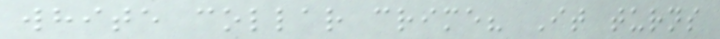white collar crime? It turns
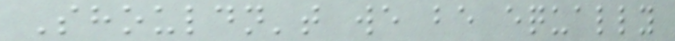Shouldn't we be equally
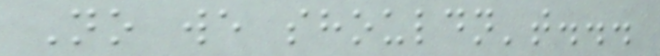No we shouldn't...
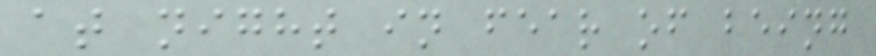at night in fear of being
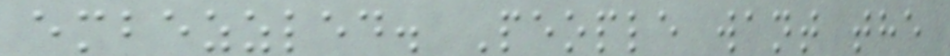embezzled. People want the
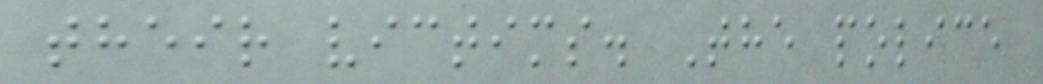their victims. The police
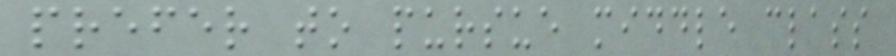prefer to pursue middle class
